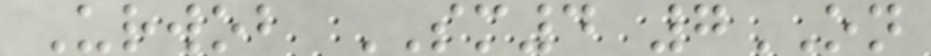Urwob SM4 7ON
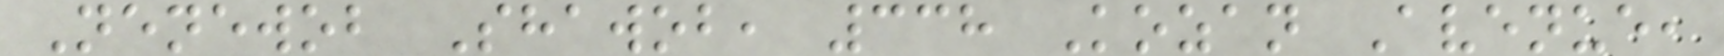Nenewob Shawob, 338 Kozan Avenue,
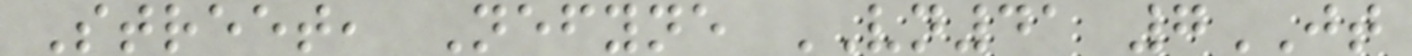Street, Nefyne VN41 7JT
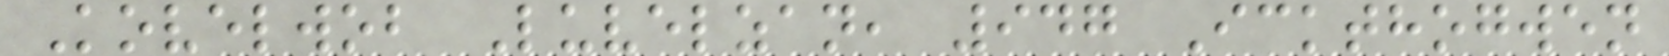Kovelwob Luvelzan, 947 Ickthogwen
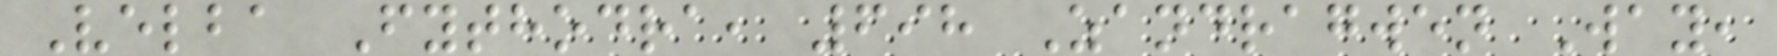Velba Fythodra, 698 Zandragwen Way,
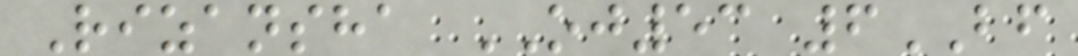Rizansha OJ53 6BF
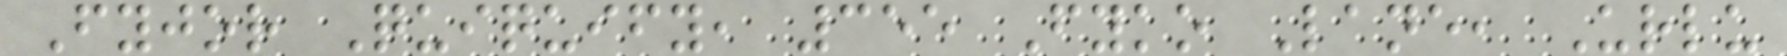Fyjor Quiquify, 355 Fyko Lane, Urlu
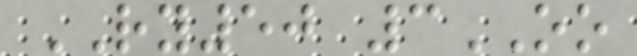RY50 3OO
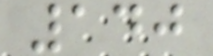140
